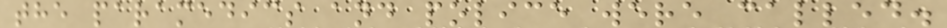the paramedics and police were called.
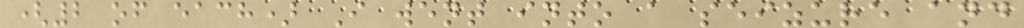(2 of each) I went into a seizure and
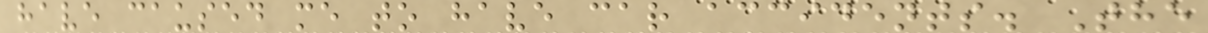have caused me to have car accidents. The
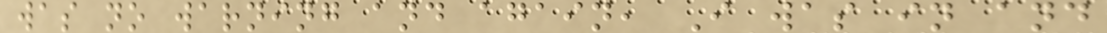was no warning and again, I was in and
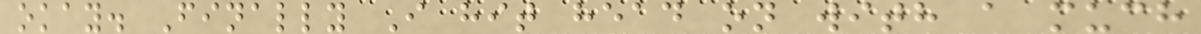okay. Finally I hit head on with a much
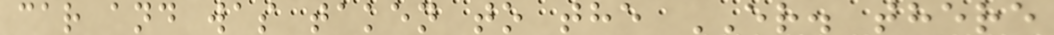car and was taken to the ER. there
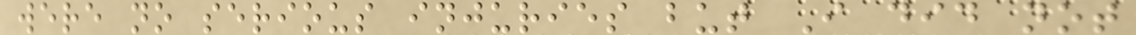were no serious injuries but I did not
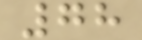78
